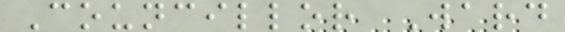Councillor Ward
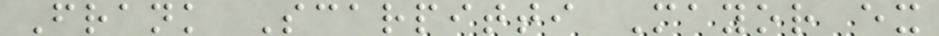Frank Scarpitti Mayor ex
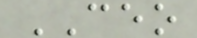CEO
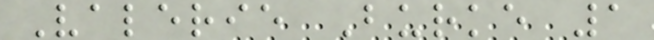Valerie Burke 1
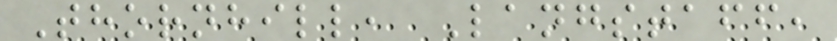Thornhill, Langstaff,
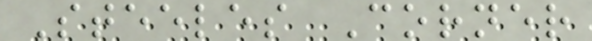Steeles Corner
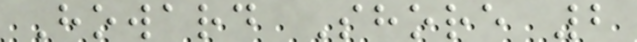Howard Shore 2
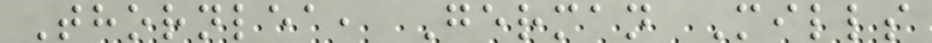Thornlea, German Mills
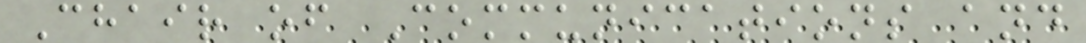Chair of Communications and
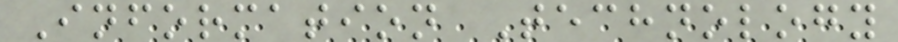Information Technology
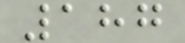187
